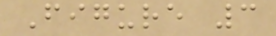Figure 3
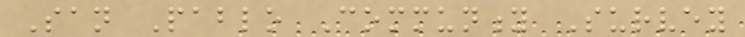San Pablo Community Survey
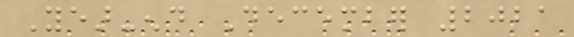Year-end December 2021
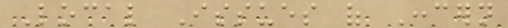Local Issues of Concern
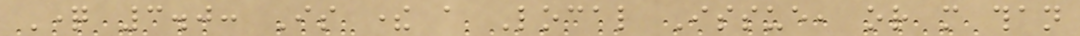Question 3.0: Is there a Local Issue, or more than
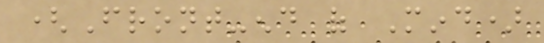(Front-end of Mind)
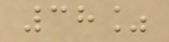38%
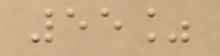55%
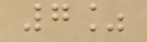7%
